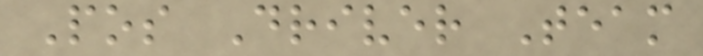Pos Driver Team
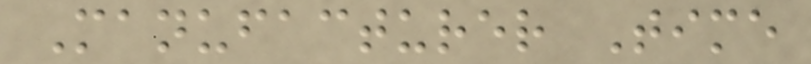Manufacturer Time
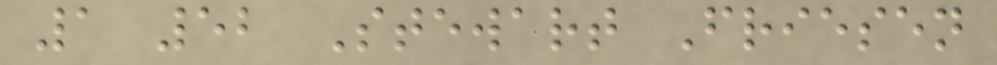1 52 Stewart Friesen
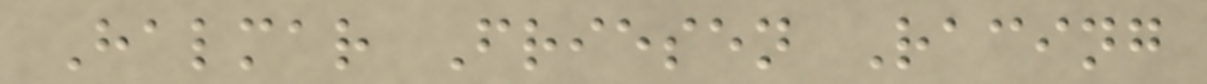Halmar Friesen Racing
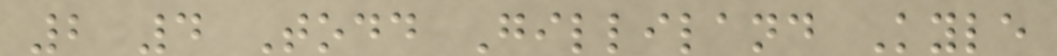2 4 Todd Gilliland Kyle
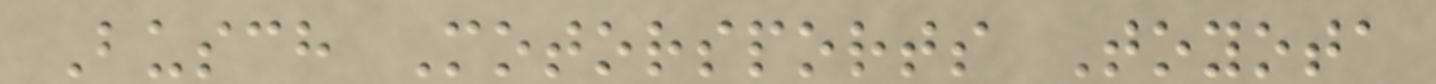Busch Motorsports Toyota
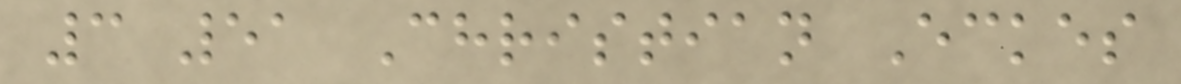3 51 Christian Eckes
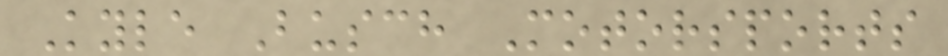Kyle Busch Motorsports
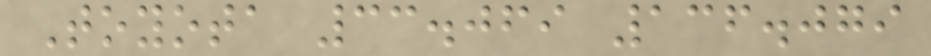Toyota 33.069 136.079
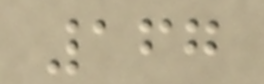167
